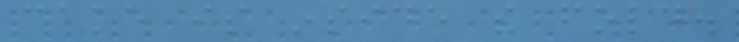cake is inside the fold.
